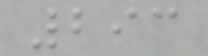293
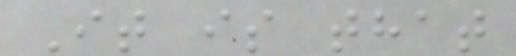It is that
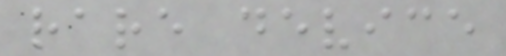rare device
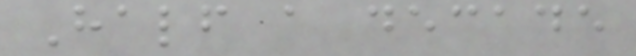Half a decade
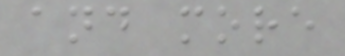and more
